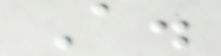A.
